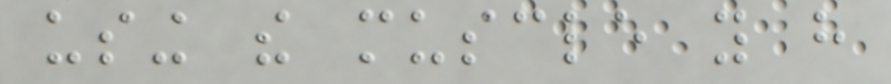using the muscle you have
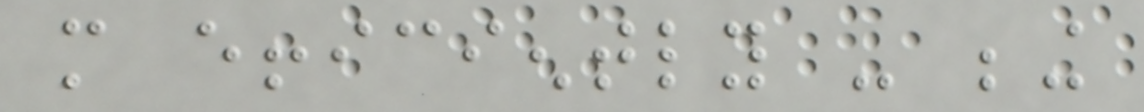more efficiently - being
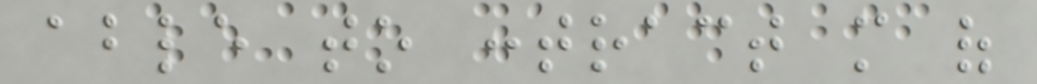able to contract more of
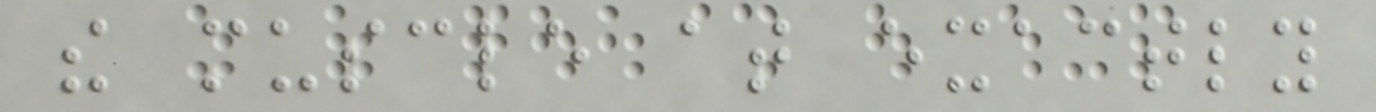the muscle at exactly
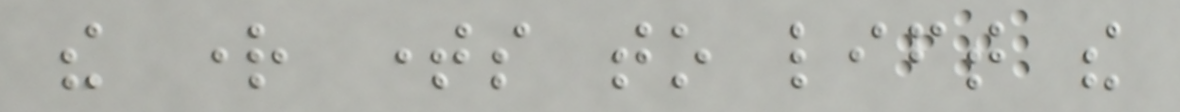the right times to lift the
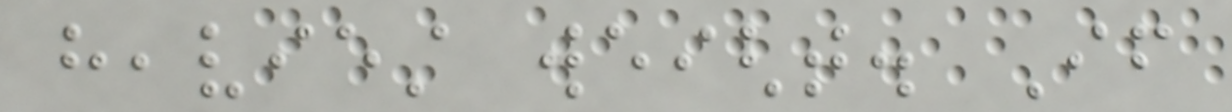heaviest weight. If
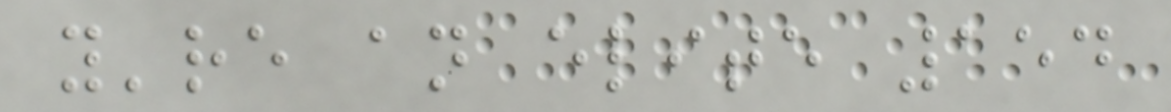you're an elite 154
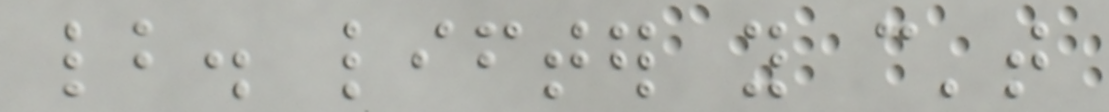lb. lifter you can't
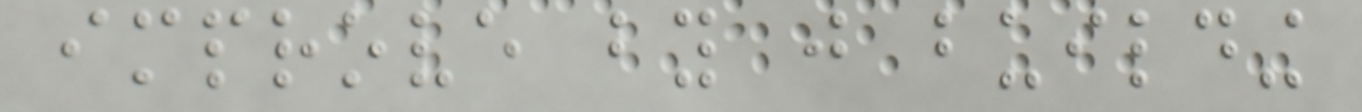improve by just building
